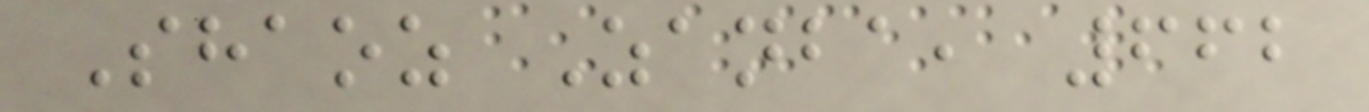Shaoz Zanba, 662
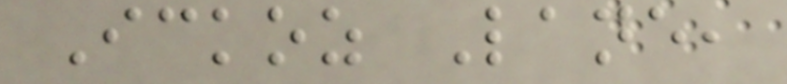Ickoz Lane,
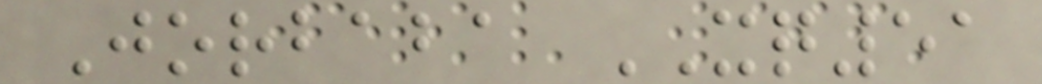Jorbaba XQ51
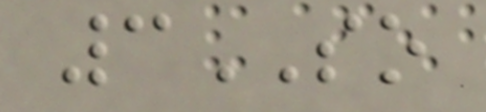3SO
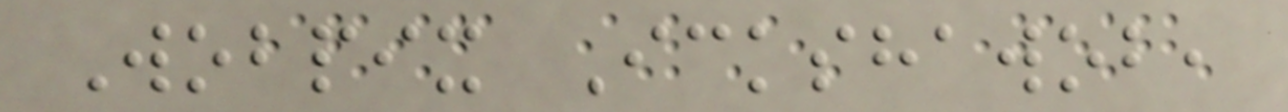Wobpix Ickshawob,
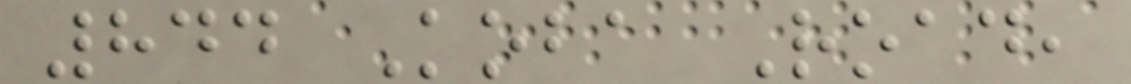844 Koba Road,
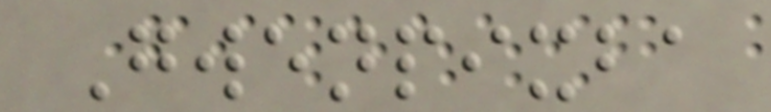Gwenpixba
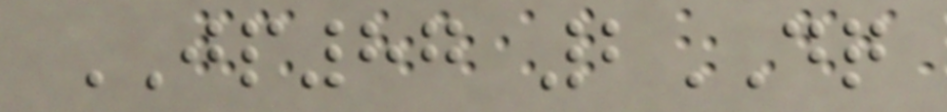JP87 2DQ
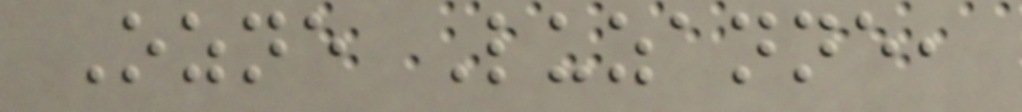Ozne Luzanne,
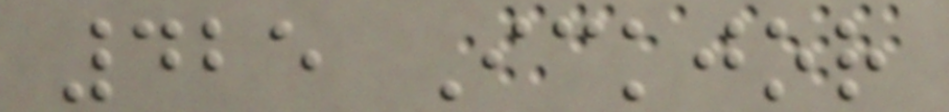425 Ickjor
